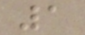1
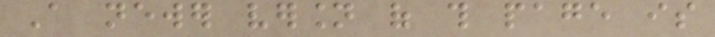A newer version of this page is
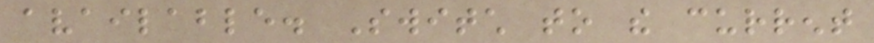available. Switch to the current
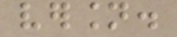version.
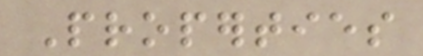Properties
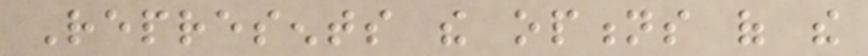Represents the options of the
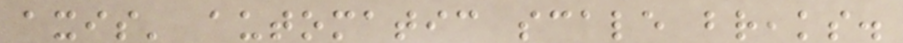axis' automatic scale breaks.
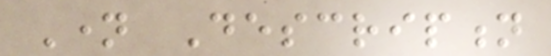Name Description
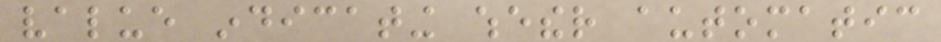value indicating whether automatic
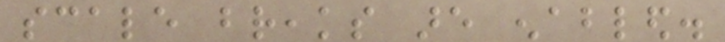scale breaks are enabled.
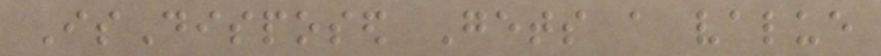IsDisposed Gets a value
